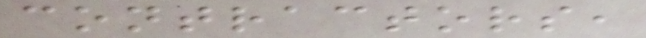contractors,
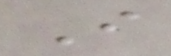I
